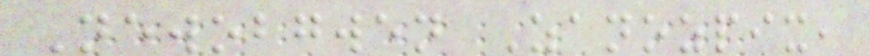Newobgwen Zanozpix,
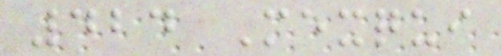424 Mexqui
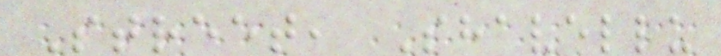Street, Shavellu
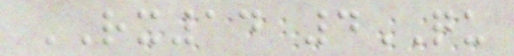RX14 4QU
